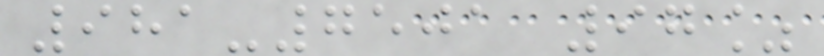981-7501 97%
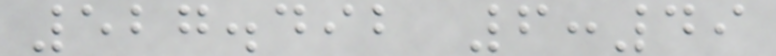527.492 6:49
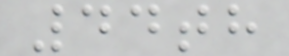44th
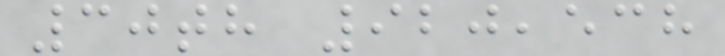30th 920,538
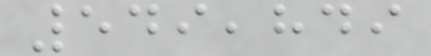549,849
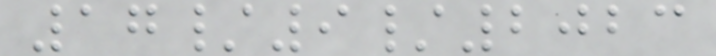17/9/2023
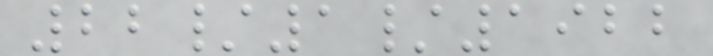22/1/1922
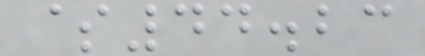$44.23
